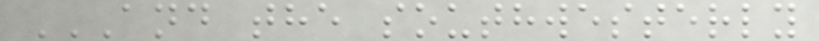AND THE SOUTHWESTERLY
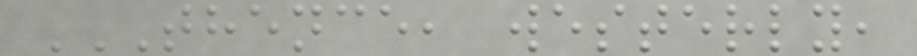THENCE, WESTERLY,
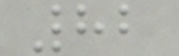82
